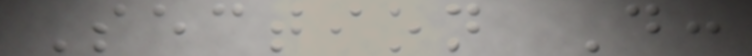Section D:
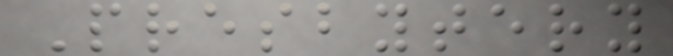Presbytery
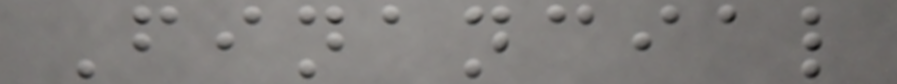Financial
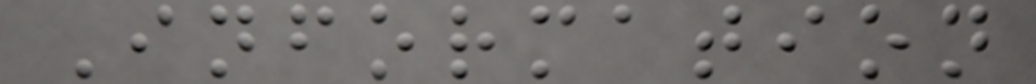Information
